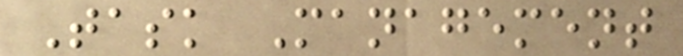Task Management
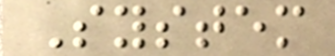System
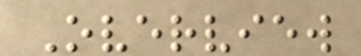Overview
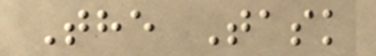The Task
